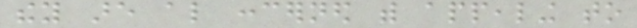they are also concerned with appealing to
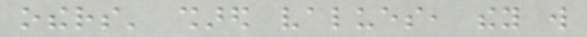others' shared values, they will
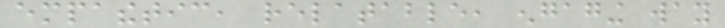empathetic, relatable, engaging way
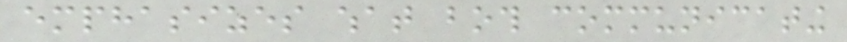emphasizes what both communicating
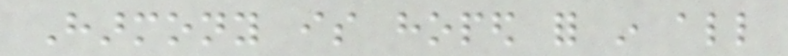Harmony is hoped for in all
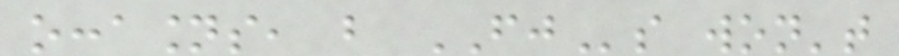occasions, but FJs won't
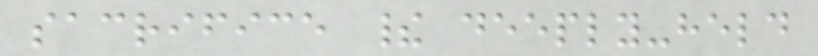sacrifice their deeply-held
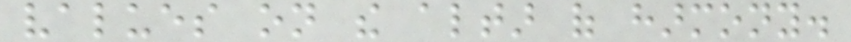values on the altar of harmony.
